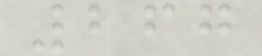267
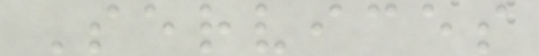Services
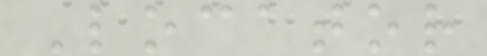Locator
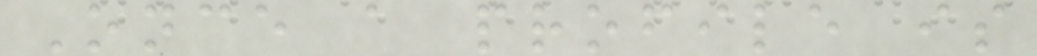Once a profile is
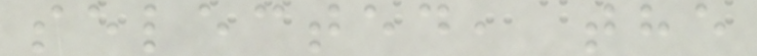selected, the
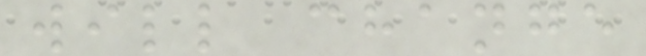will change
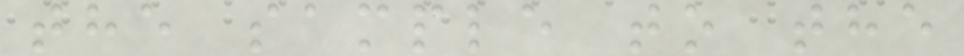the sample to the
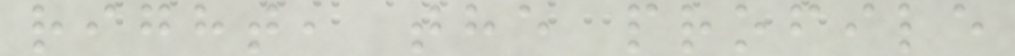right, the profile
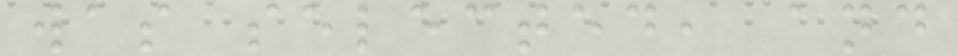was selected, and
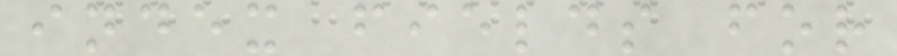index fields for
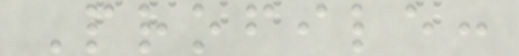Profile:
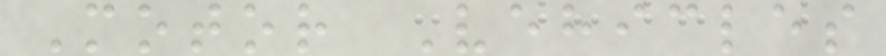Motor Vehicles
